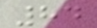84
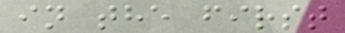in the first
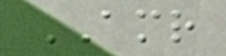AMR
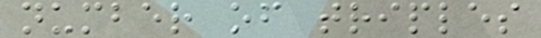number of triples
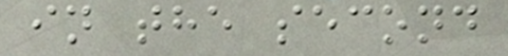in the second
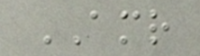AMR
